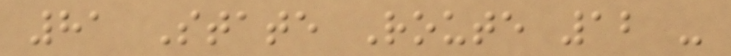81 State Route 12 -
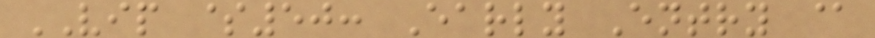VIP $50: Early Entry @
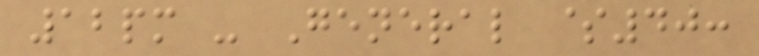12pm - General $40:
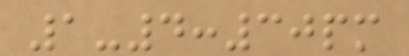1-4:30pm
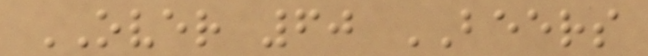OVER 60 BEERS
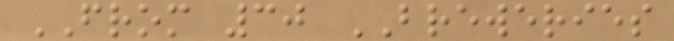FROM 30 BREWERIES
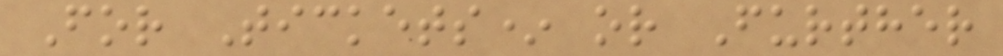For Tickets* or Further
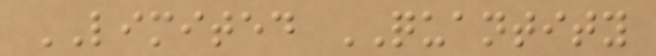LIMITED QUANTITY
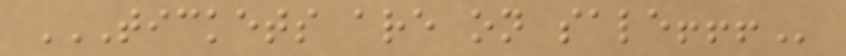TICKETS ARE ON SALE!!!
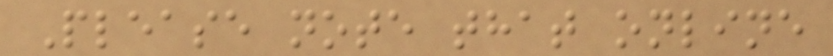Please note that online
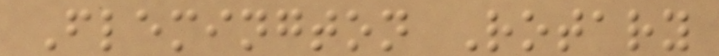Flemington Rotary
